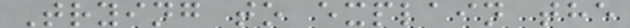Trying to explain the
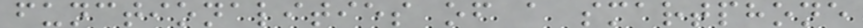functionalities of a smartphone
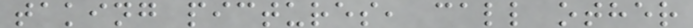taking pictures, call other
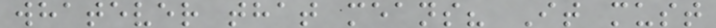whatever that means? It must
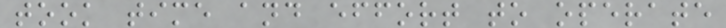took time and effort to operate
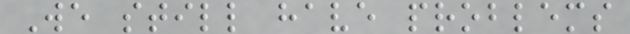We still have problems
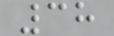38
